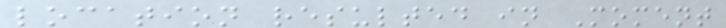location resulted in Moment
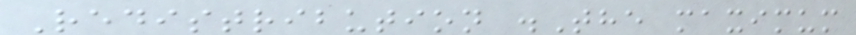Redistribution .The maximum
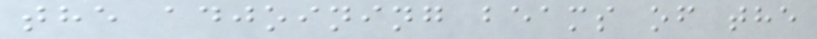the adjoining beams of the
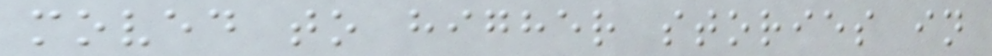moved to higher stories in
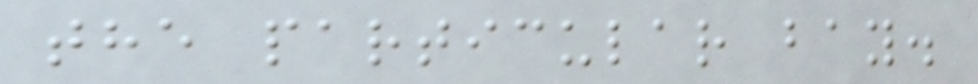the particular bay.
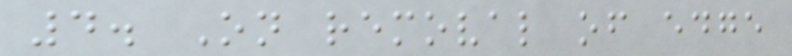4. On removal of edge
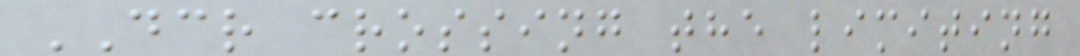DCR crossing the limiting
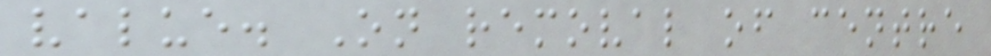value. On removal of centre
